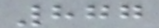877
